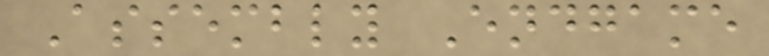Assembly Endgame
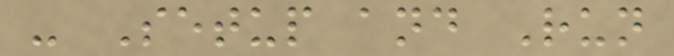- Setup and Run
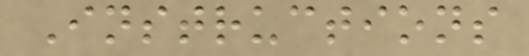Instructions
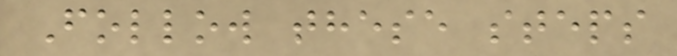Follow these steps
